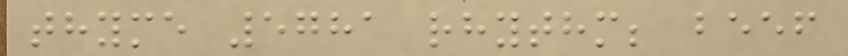thyme 5781 rhythm; beef
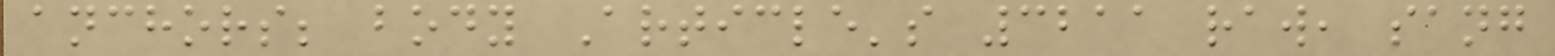anchors; body Article's 3211 raw, sang
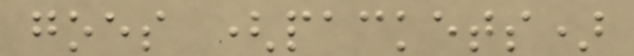goes (packets)
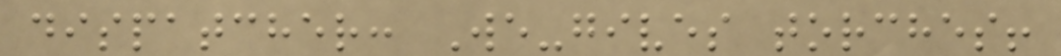dispatcher: We-gives torches!
